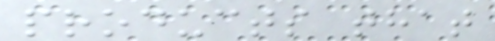products that
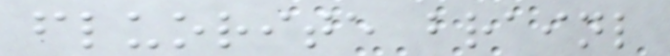fluorite brainl
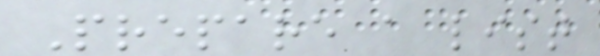Prepare a list
